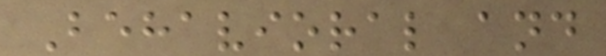Behavioral and
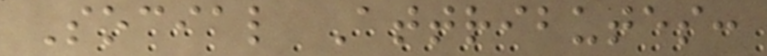Social Attributes:
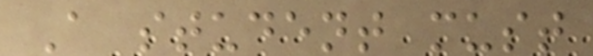A student must
